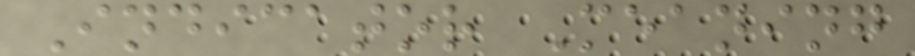Indicator Meaning
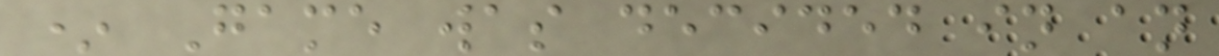* Game was decided in an
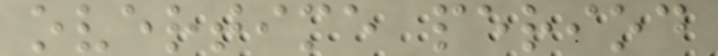overtime period
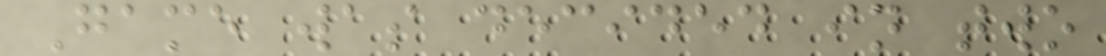Game was decided in two
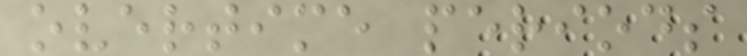overtime periods
